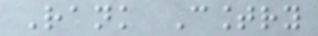Rank Country
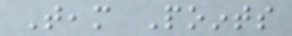Team Points
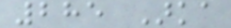285 Arka
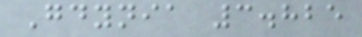Gdynia 3.825
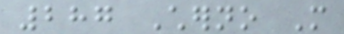287 Cherno More
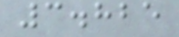3.825
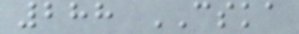288 CSKA
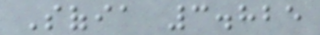Sofia 3.825
